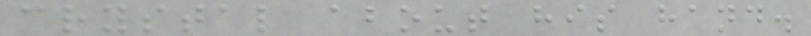crystal about his hand.
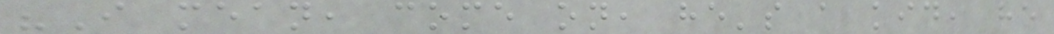"I mean, come on, he's a kid, he
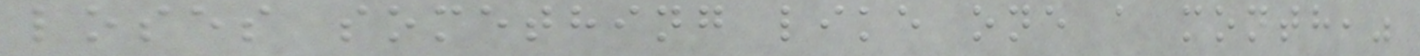loses something like one a month,"
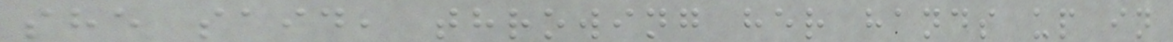she said, throwing her hands up in
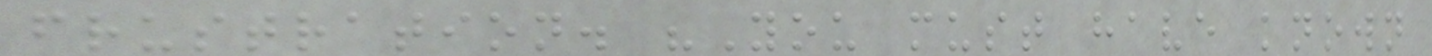frustration. "You must have known
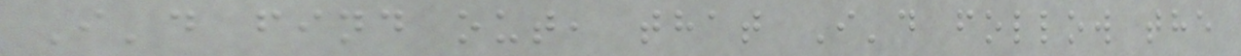I'd find out, that I'd follow the
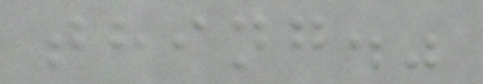thing."
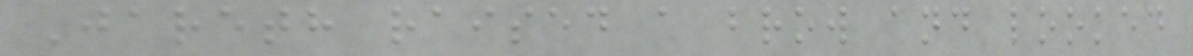Jareth raised a brow and looked
